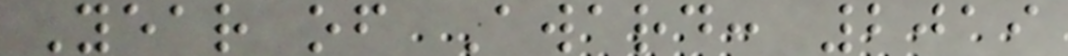Year of Award: 2019
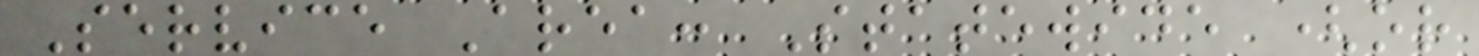Service Area: Statewide (or
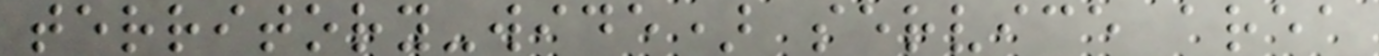territory-wide) service area
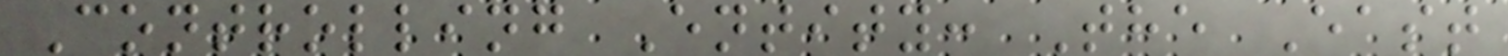Controlling Entity: The East
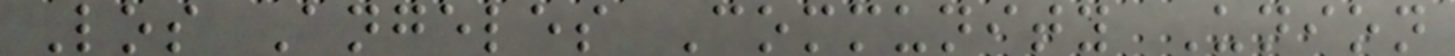Los Angeles Community Union
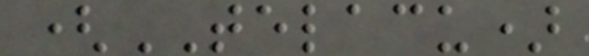(TELACU)
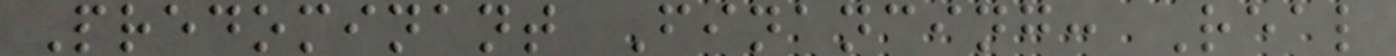Predominant Financing: Real
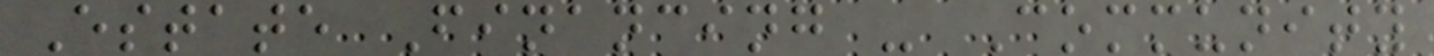Estate Financing - Community
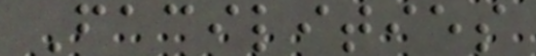Facilities
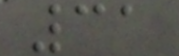31
